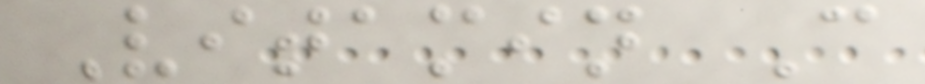Vitamin C
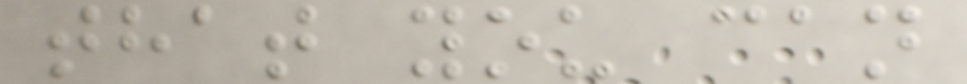that you can
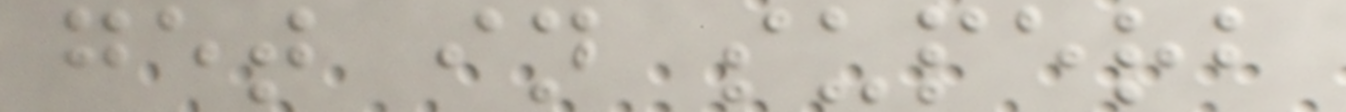get in superb
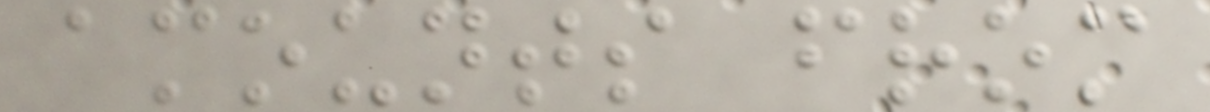amounts from
